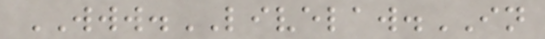WWW.LIVELAW.IN
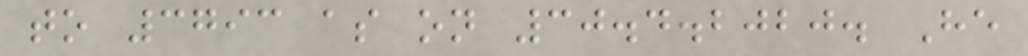to 3793 as on 30.4.2020. He
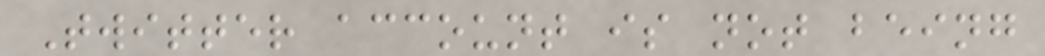Twitter account is not being
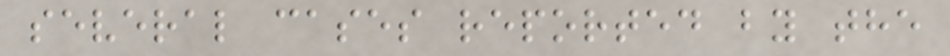several cases reported by the
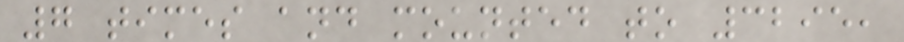7 times and mounted to 3295,
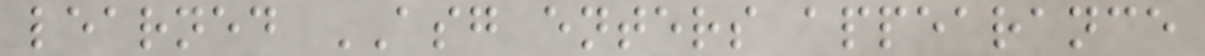learned ASG enters appearance
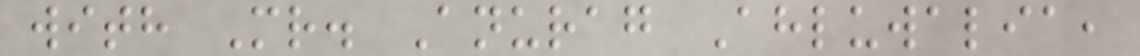with Mr. Anurag Ahluwalia,
